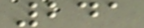241
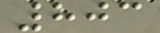803
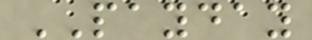PAYDAY
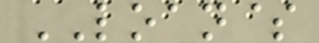LOAN$
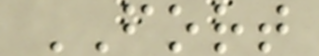FORT
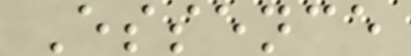Essence
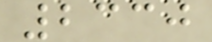2330
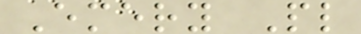Emery Pl
